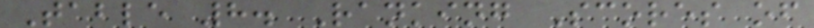Table 8. Ranking Scores of
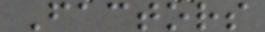Factors
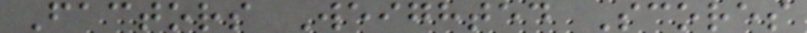Factors Weighted Scores
